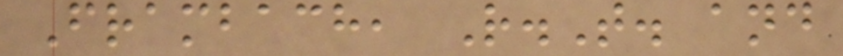Frambach, R.T. and
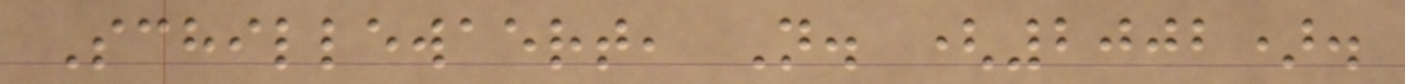Schillewaert, N. (2002).
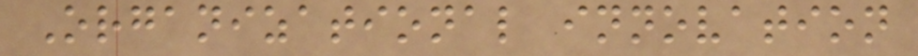Organizational innovation
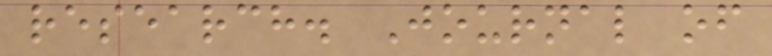research. Journal of
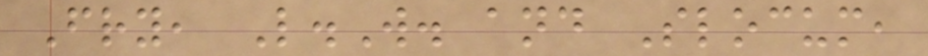Fry, L.W. and Slocum,
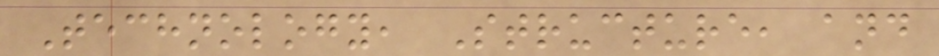Technology, Structure, and
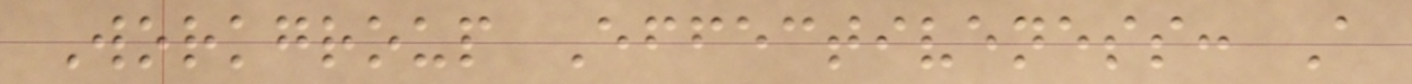Workgroup Effectiveness: A
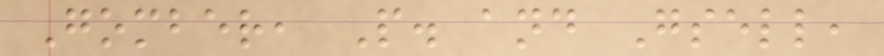Gomber, P. and Gsell,
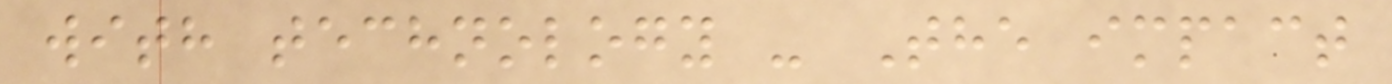with technology - The impact
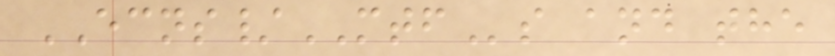ECNS/MTFs and the
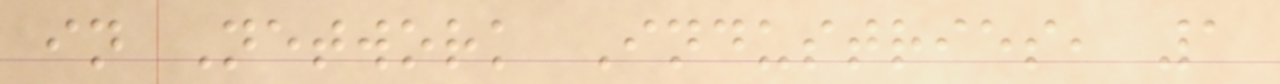in Network Industries, 1
